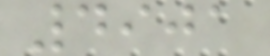4901
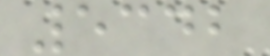5342
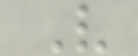V
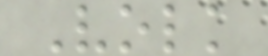Volk
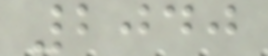2040
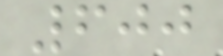600
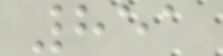851
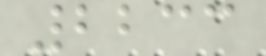2233
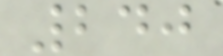240
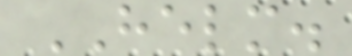HELM.
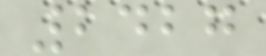2427
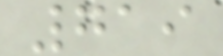719
